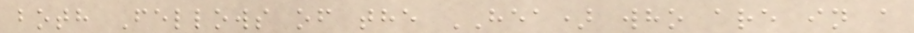both Fellows of the HEA) who are in a
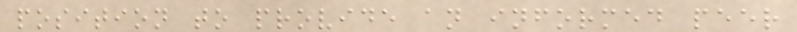position to provide an informed peer
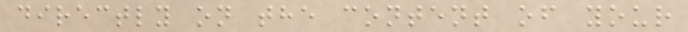directly on the content of your
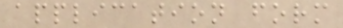application form
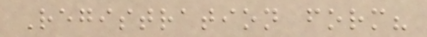Registration form?
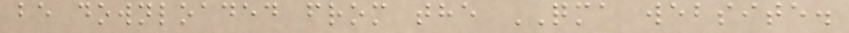be downloaded from the QMA website.
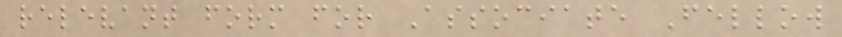relevant form for Associate Fellow
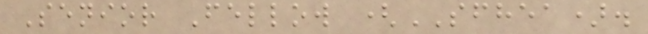Senior Fellow (SFHEA).
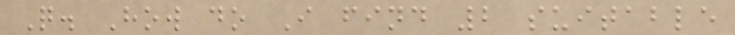Q. How do I find 2 suitable
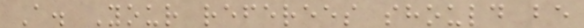A. Your referees should be
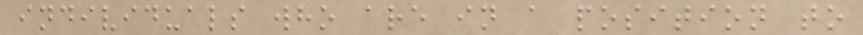individuals who are in a position to
